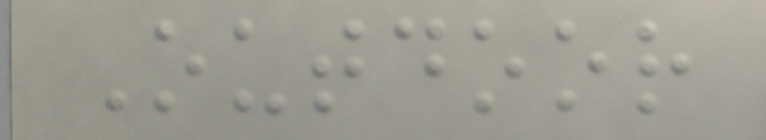Outdoor
